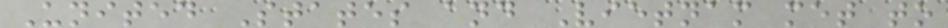United States and Vietnam met to
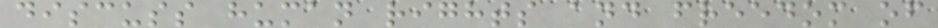discuss human rights and freedom of
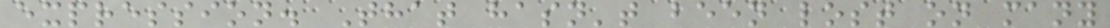expression. That hasn't been lost on many
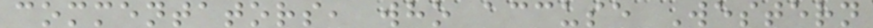commentators, who accuse Western
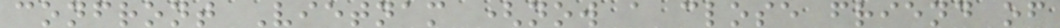confront Vietnam (now a close friend of
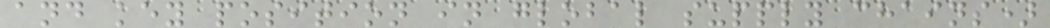and key position in global supply chains)
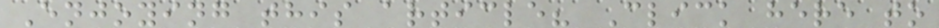Enjoying this article? Click here to
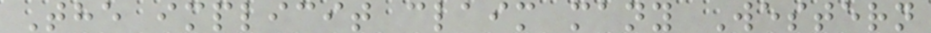The implicit claim many Western
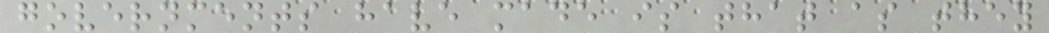governments have made is that as they
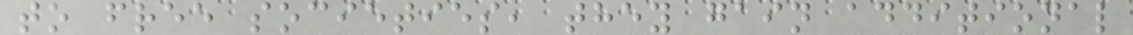to free societies, they gain additional
